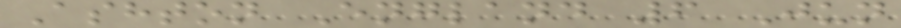Ashton England 6 Jun
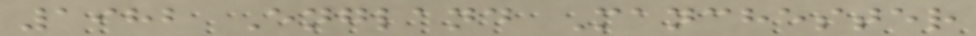1982 England Manchester
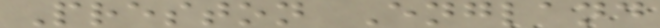Preston England
